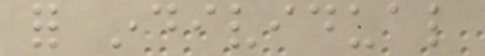for individual
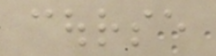course
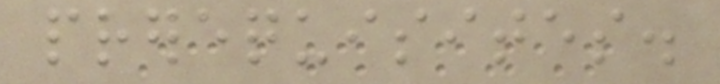prerequisites.
